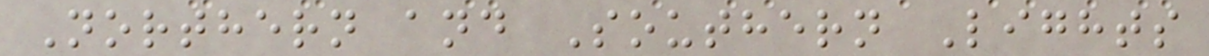Northern and Southern Lights
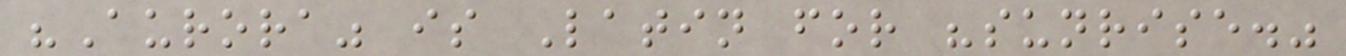"Aurora" is Latin for "sunrise."
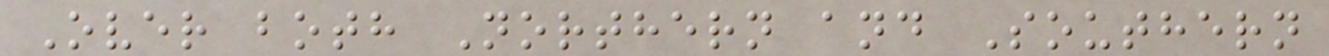Over both Northern and Southern
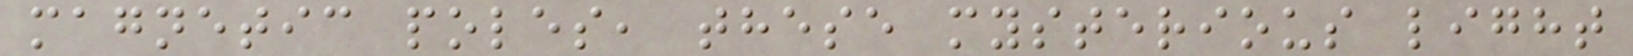magnetic poles, these mysterious light
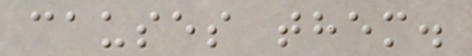causes them.
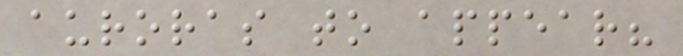auroras to appear?
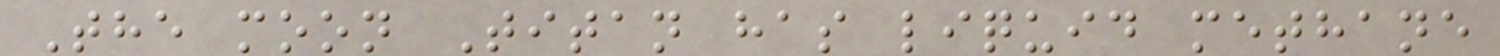The moon Titan has liquid methane
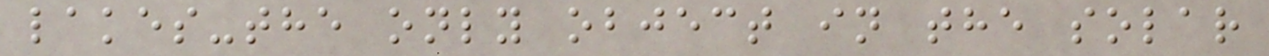lakes-the only object in the solar
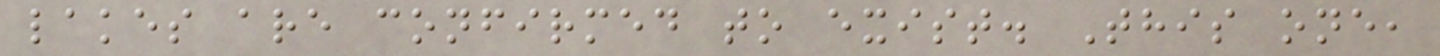lakes are confirmed to exist. This one,
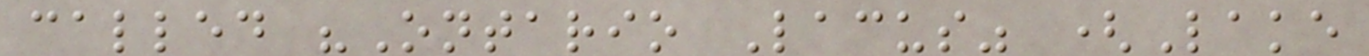called "Ontario Lacus" (Lake
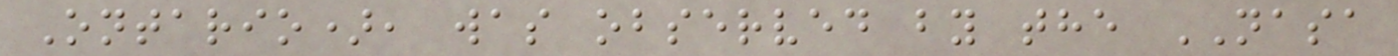Ontario), was observed by the NASA
